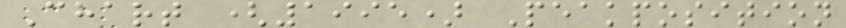Chart (1995) Peakposition
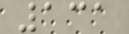131
